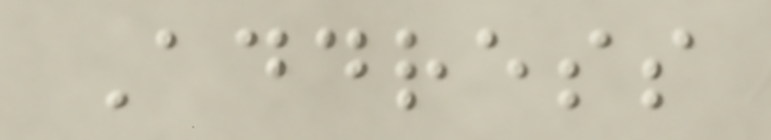Address
